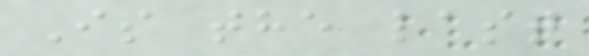Is the last
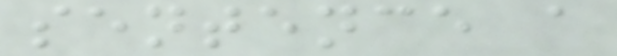sentence a
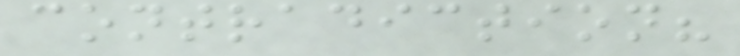contradiction?
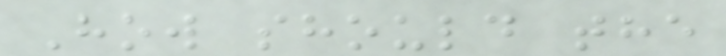How should the
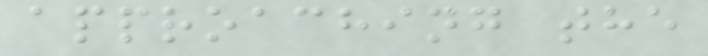approaching the
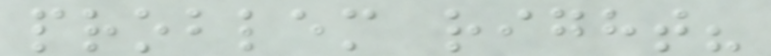problem right?
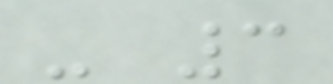- 3
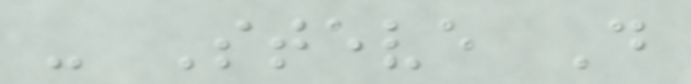- Steve D
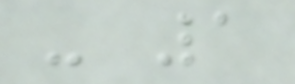- 1
